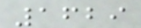1629
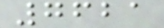7621
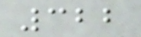322
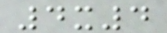4x4
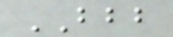BBB
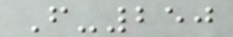F-250
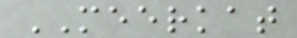MEERKAT
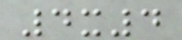4x4
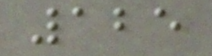125
